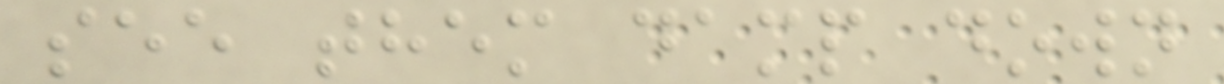see them damp down
